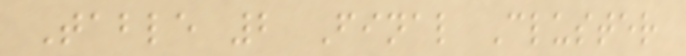Table 2 Final Cluster
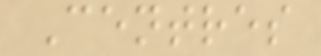Centres
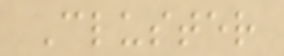Cluster
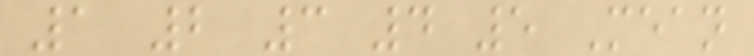1 2 3 4 5 Mean
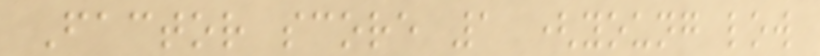Factor score 1 (young low
